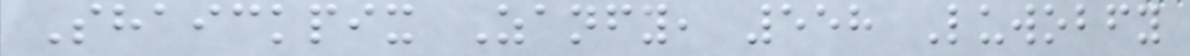Shaickpix Zanfy, 558 Luwobfy
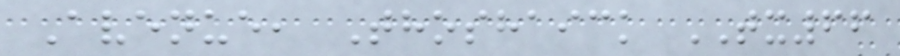Avenue, Thoshaick TX66
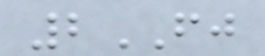2FJ
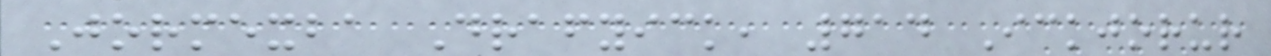Jormexba Drafyick, 714 Ickjorur
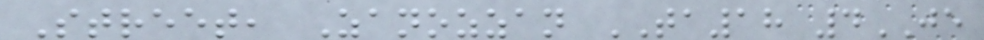Street, Zanozzan TA18 4JE
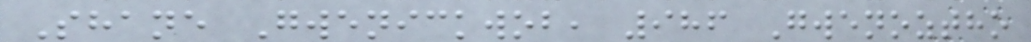Shane Gwenickwob, 986 Gwenoztho
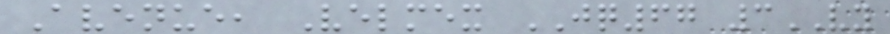Avenue, Velmex JQ67 3VY
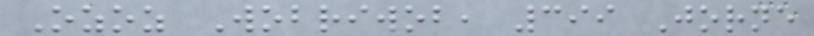Ozoz Wobriwob, 399 Jorne
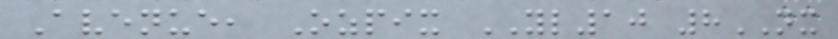Avenue, Ozpix YL10 8NX
